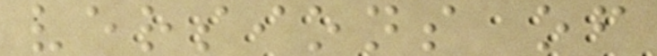versions of
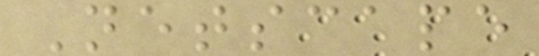Netscape
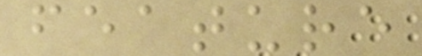feature
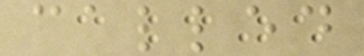called
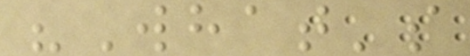"What's
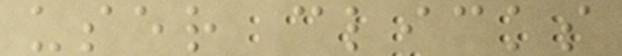user clicks
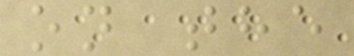on the
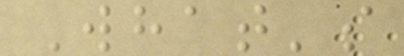What's
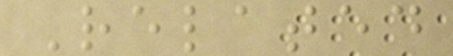Related
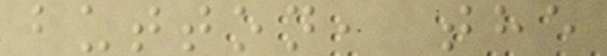button, the
